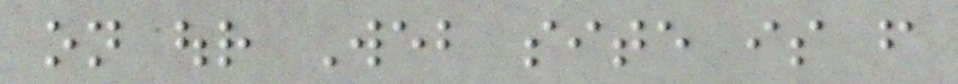on our Web site is from
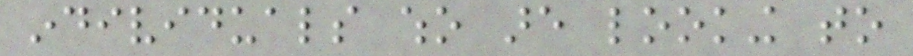individuals who are looking to
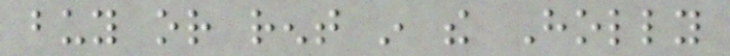buy or rent in the Holly
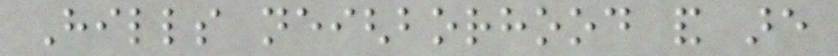Hills neighborhood and are
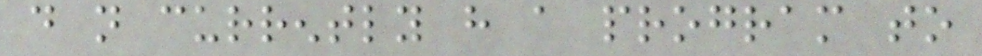do not currently have a program to
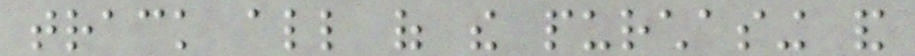track all of the purchasing and
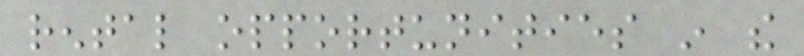rental opportunities in the
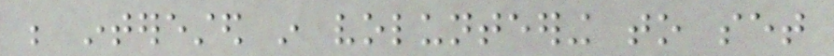be interested in volunteering to set
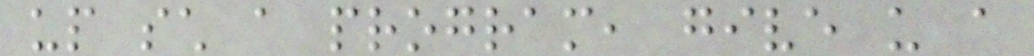up such a program, give us a
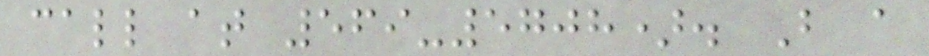call at 569-5708). But a
